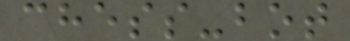chess-bot
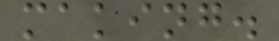making.
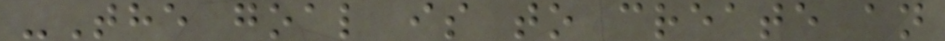-The goal is to create an
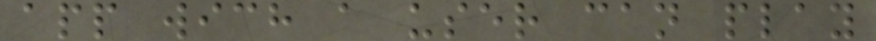app wich a user can play
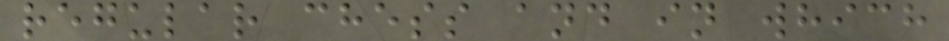regular chess and in which
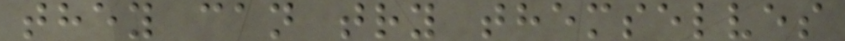they can try themselves
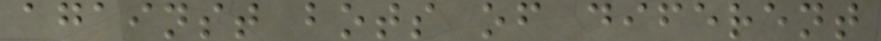against bots of diferent
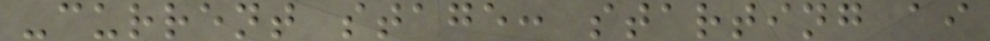-current stage: starting ai
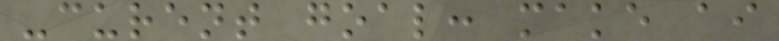-curent goal: make ai
